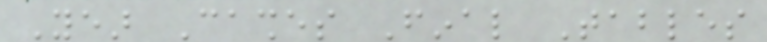Year Cashes Final Tables
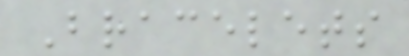Bracelets
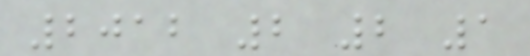2012 2 2 1
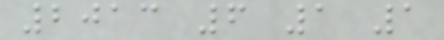2013 6 1 1
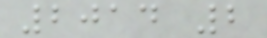2014 2
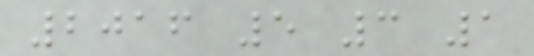2016 5 3 1
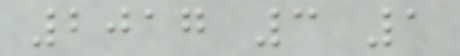2017 3 1
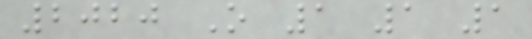2020 O 1 1 1
